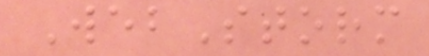WebStorm
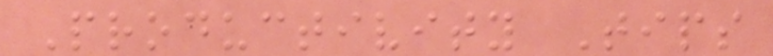Productivity Tips
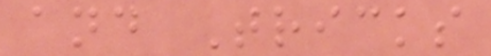and Tricks
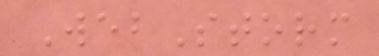WebStorm
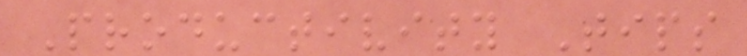Productivity Tips
